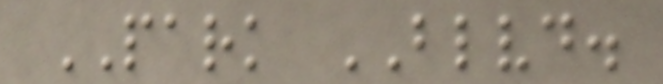PARK BLVD.
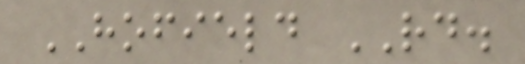HOFIELD RD.
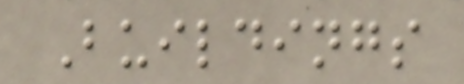Buildings
